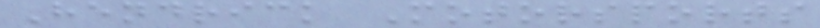Hendrick Motorsports
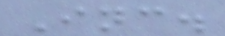Inc.
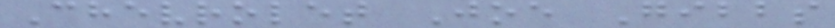Chevrolet Joe Gibbs
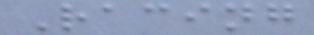Racing
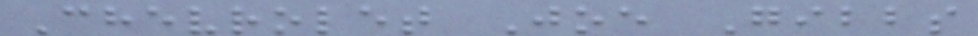Chevrolet Joe Gibbs
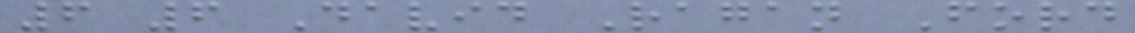6 6 David Ragan Ford
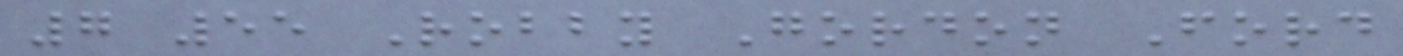7 55 Robby Gordon Ford
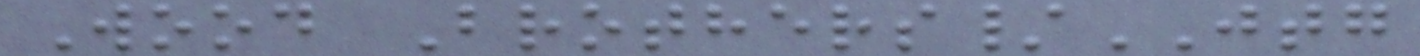Wood Brothers/JTG
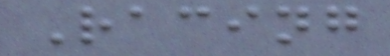Racing
